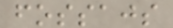fossajs
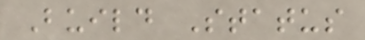Build Status
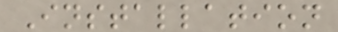Installation
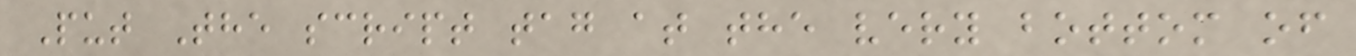Put The script tag at the very bottom of
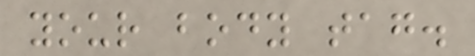your body tag.
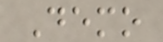Demo
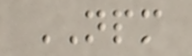NPM
